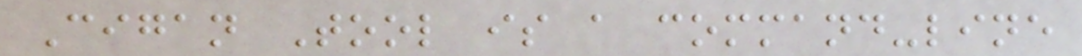Cigan Tool is a command-line
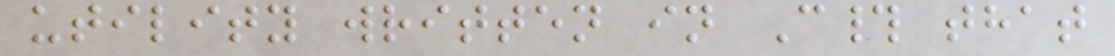utility written in C# that
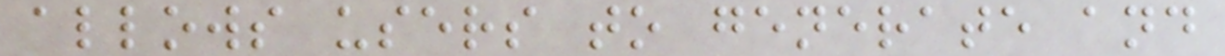allows users to generate and
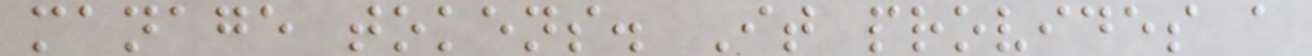manage tokens. It provides a
